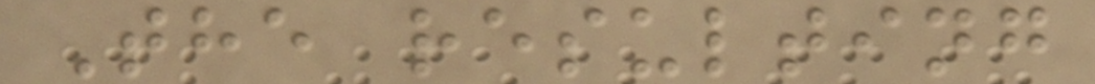The resulting
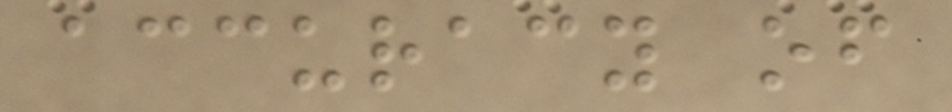accuracy of
